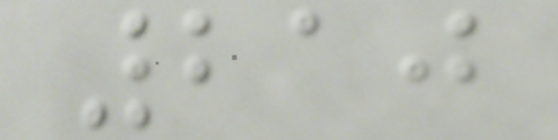210
